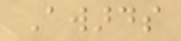Awards
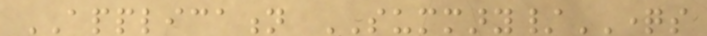APPLICATION SUMMARY/QUESTIONS
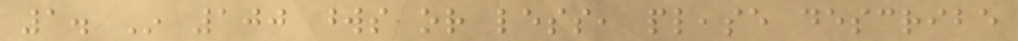1. In 100 words or less, please describe
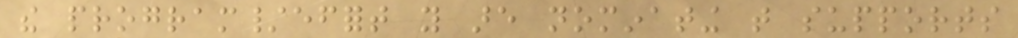the program/effort you are nominating that supports
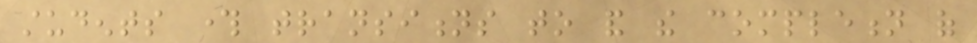students through transitions to and the completion of
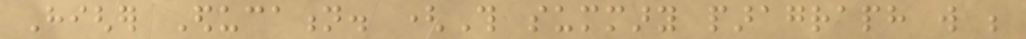Higher Education. (This summary paragraph will be
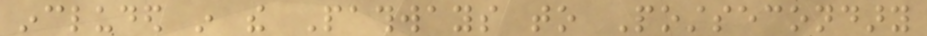included in the Pathways to Postsecondary
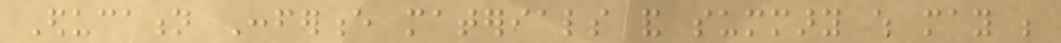Education Conference materials and summary which may be
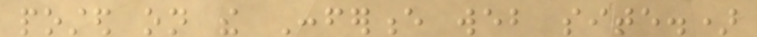posted on the Conference web site.)
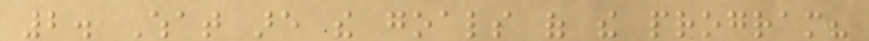2. What are the goals of the program?
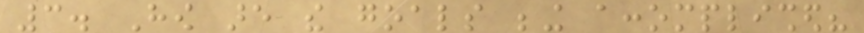3. How are the goals being accomplished?
